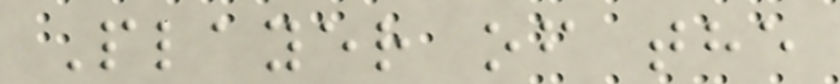Player of the
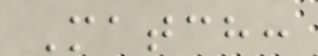Match:
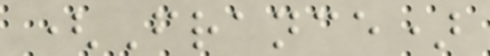(France)
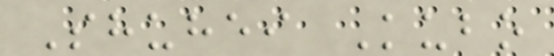Shuhei Kubo
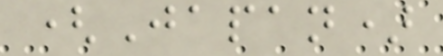(Japan)
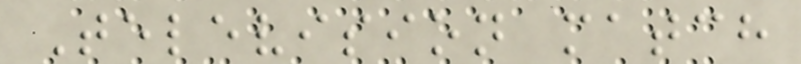Television match
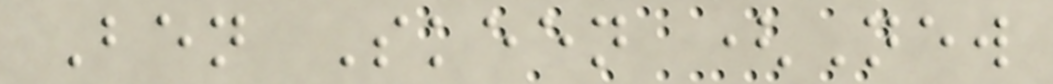Ben Skeen (New
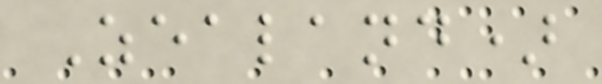Zealand)
